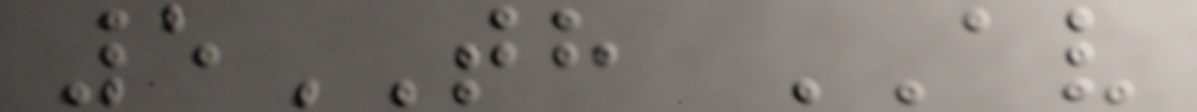5TH AV
